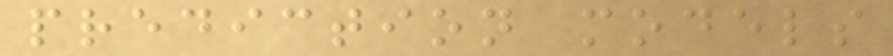prediction models
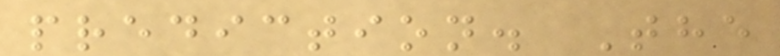prediction. The
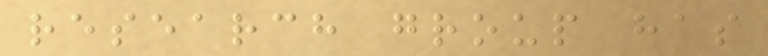research group has
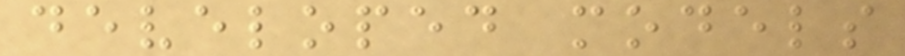developed models
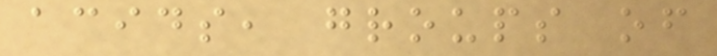acids, groups of
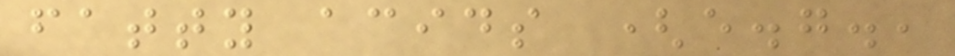fatty acids (e.g.,
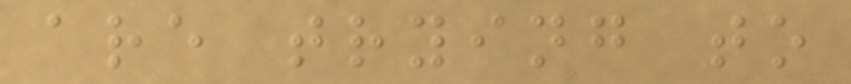are trying to
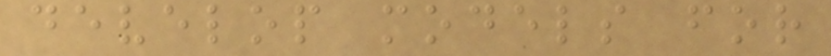develop models for
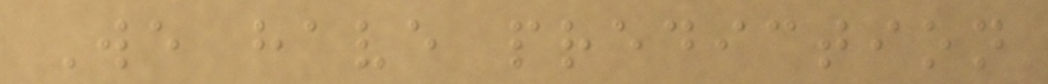We have prediction
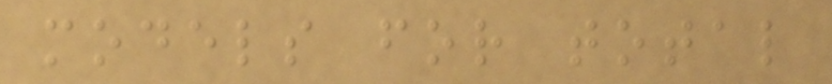models for total
